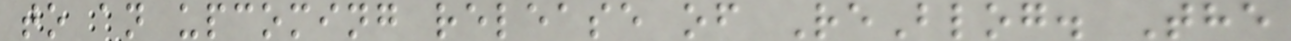to an upcoming release of ReBlog. The
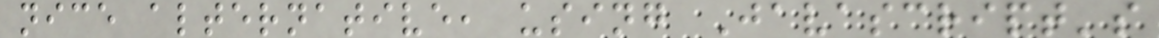nice alternative, using Javascript's
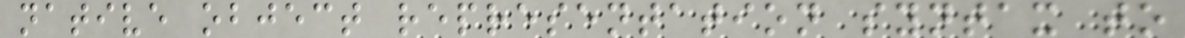native object representation syntax to
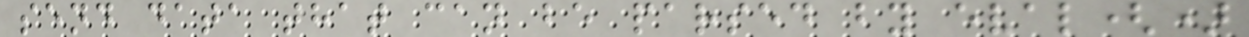send data that can be parsed by eval()
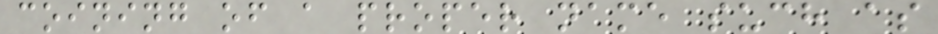coining of a proper name such as
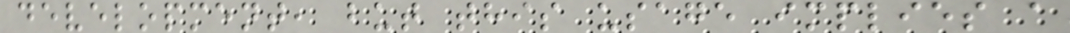development, but this usage implies a
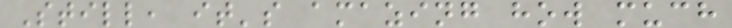Still, it's amazing how much
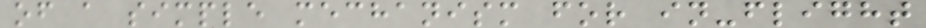of a simple mechanism for in-flight
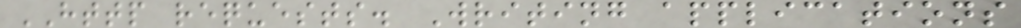HTTP requests. Writing applications
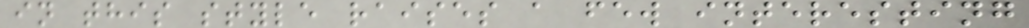in this style raises a few interesting
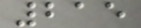215
